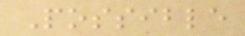Possible
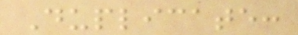Duplicate:
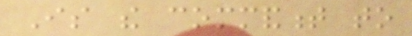Is the commandment to
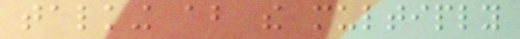talking about the multiply
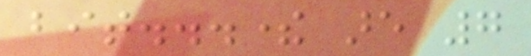bit...there are 7
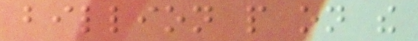billion people on the
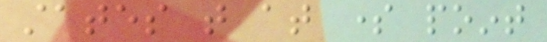states that at some point
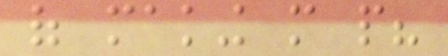of making more people?
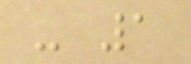- 1
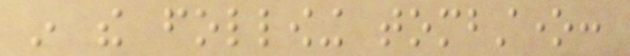in the following tombstone:
